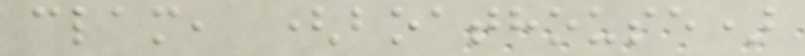clam, (boathouse)
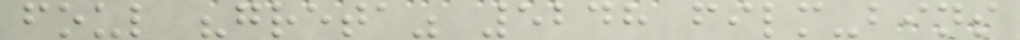foul "greta" 5248 film-bins
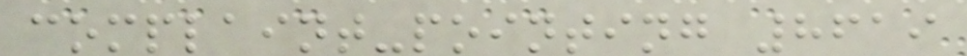complaint-pointing 8619
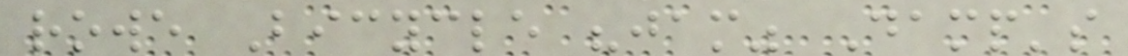rowe Bicycle "jam" Damp's
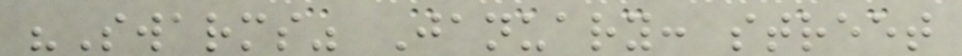"Swarms" January: street
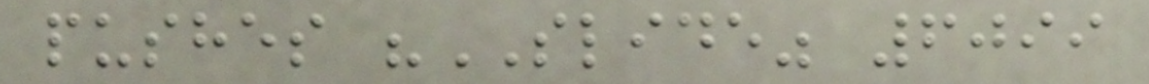pushes "SLIDE" 6099
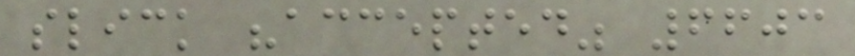slick "accepted" 6603
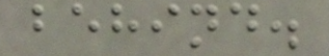behind.
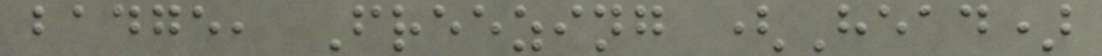badge, Freezing (Head)
